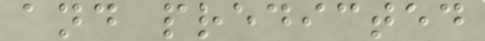and predicted
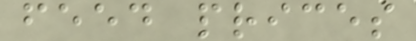feed prices
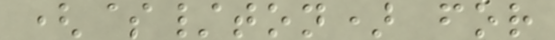($/ton) for
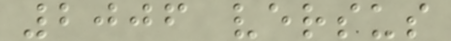2006 versus
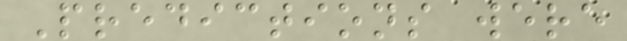Predictions were
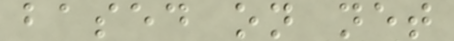based on net
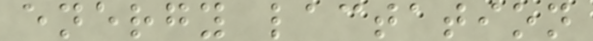energy lactation
